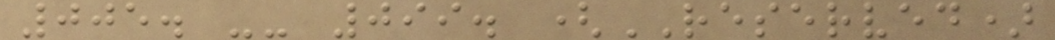005. -- 099. (RESERVED)
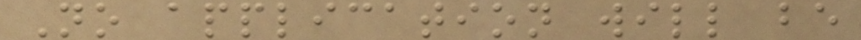No application will be
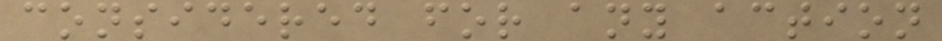considered for any action
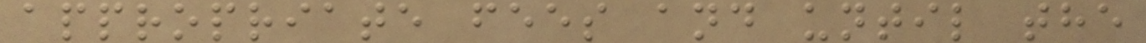appropriate fees and until the
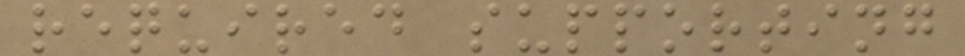required supporting
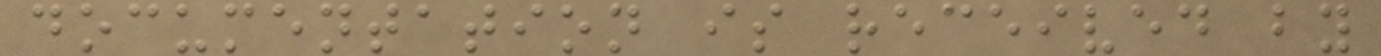documentation is received by
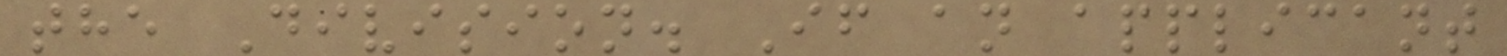the Division. If an applicant
